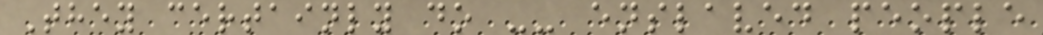They certainly do -- enslaved people
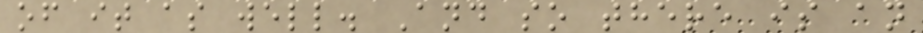of it as well. And so there is an
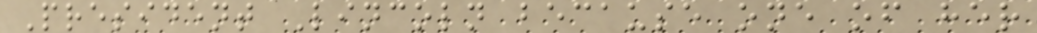President Lincoln because one of her
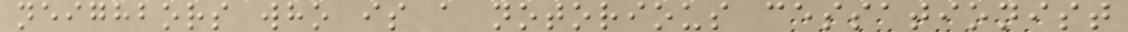neighbors who is a notorious cessationist
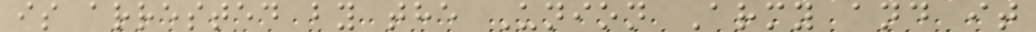is arrested by the Union Army and it
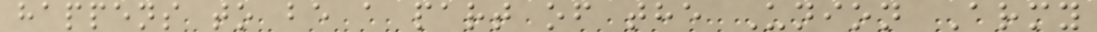happens to be a part of the Union Army
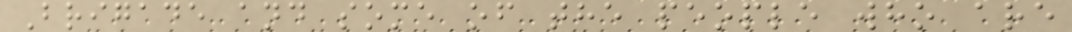Brigade and some of the people who are
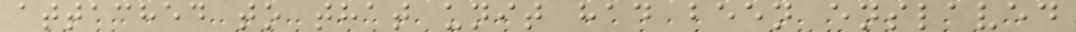attached to that unit had been enslaved
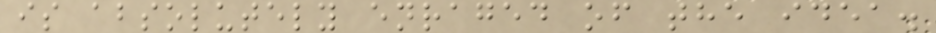is absolutely enraged of the idea.
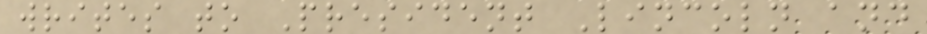writes to President Lincoln and
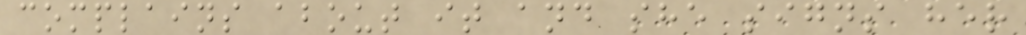complains about it and she signs her
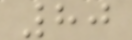80
